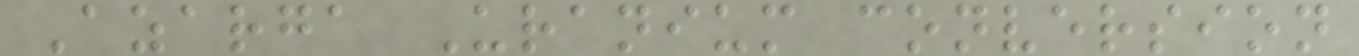Azarga Uranium conversion
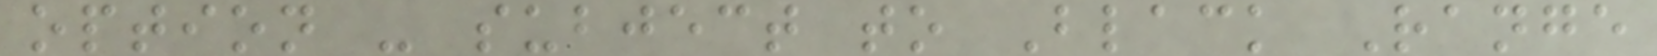option - subject to Black Range
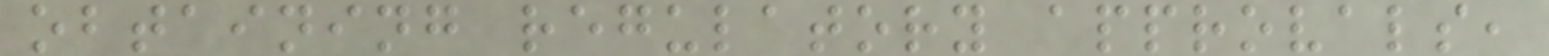obtaining regulatory approvals,
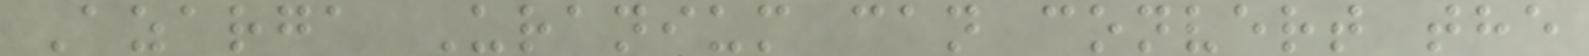Azarga Uranium can convert the
